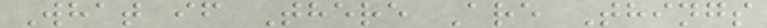What if There Are Things
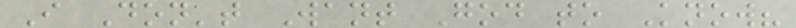I Don't Want God to Know?
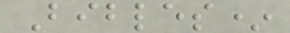Bibles*
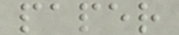paper
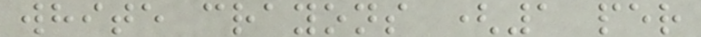white crayons (1 per
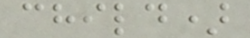child)
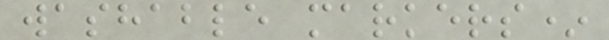washable markers*
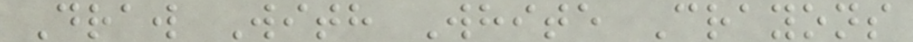Draw With White Crayons
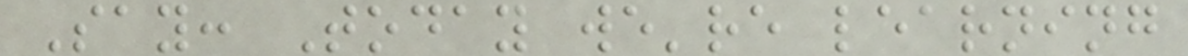Say: Today we're learning
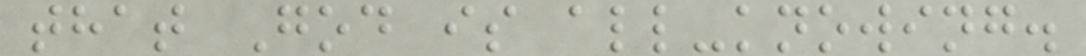that God is all-knowing.
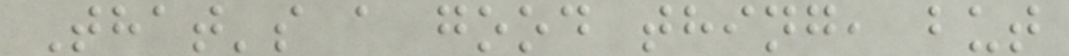That's a good thing, but
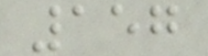157
